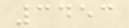3453
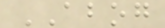ABOG
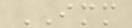IMM
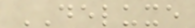DELUXE
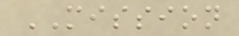MISSION
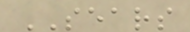SEARS
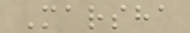Marsha
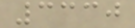3330
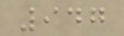947
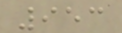953
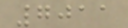7011
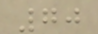70
